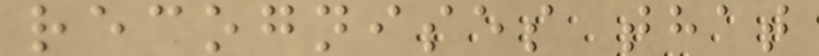recognises that
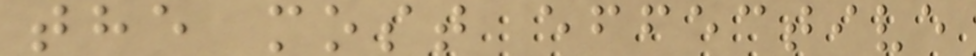the most effective
